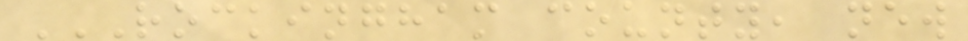ROCKINGHAM COUNTY, NEW
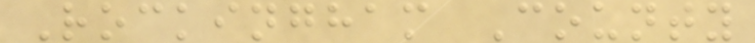Rockingham County
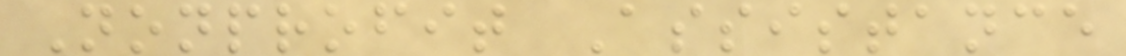Nonprofit Assistance
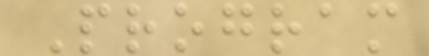Program
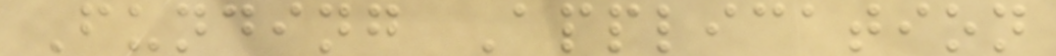Funding Application
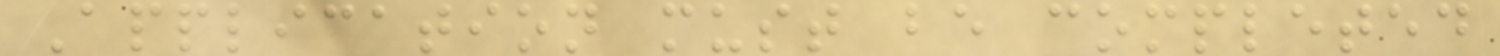Application must be completed
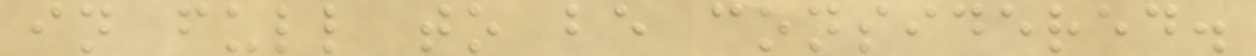in full to be considered.
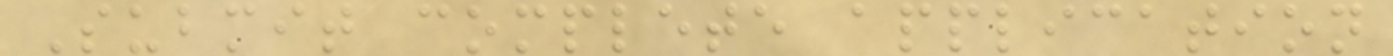Submit complete application
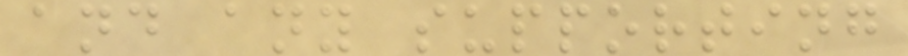and any supporting
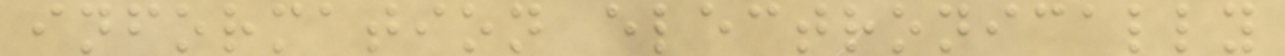information electronically
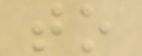to
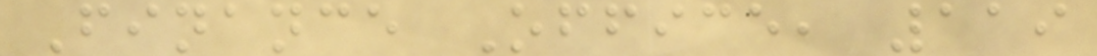Finance Office, 119
